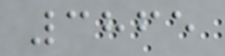3865
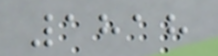1818
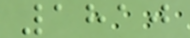1810
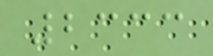2333
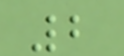2
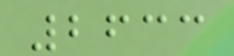2633
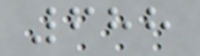688
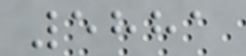5881
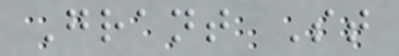Grant St
